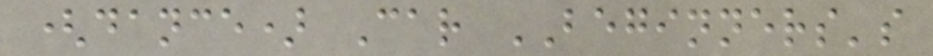(dance) Car BEGINNERS's
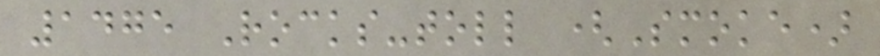1475 Rocks-toll (Smoke)
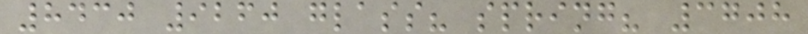8430 9260 glass? spring? 3708
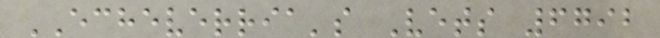ECHEVERRIA's Vets 6792
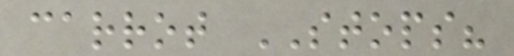carrot STOPS?
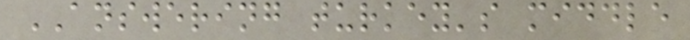ANSWERING turkey's middle
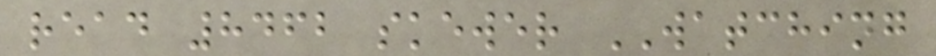read 8462 skewer WATCHING
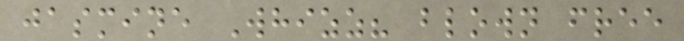jasmine Whizz? blown free
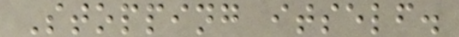Stopping itself.
